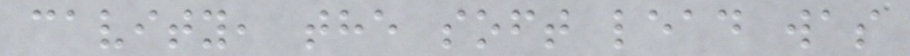cavity, the soft lead was
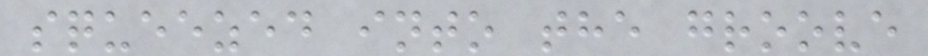squeezed into the groove
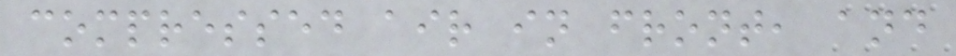compressed air in front, and
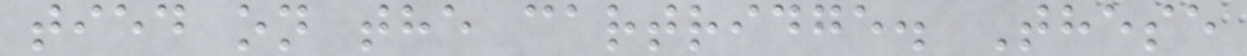tied on the cartridge. These
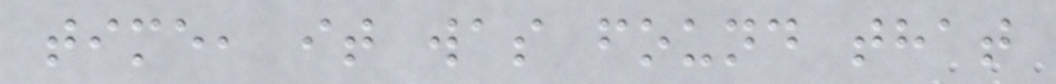time, it was found that
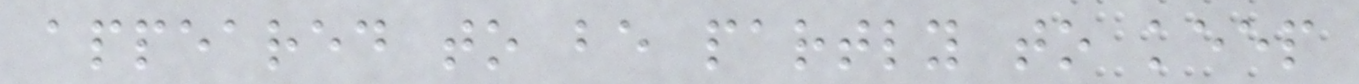appeared to be partly to keep
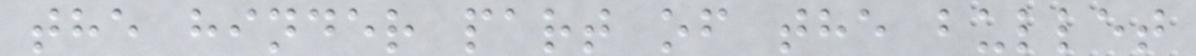the hinder part of the bullet
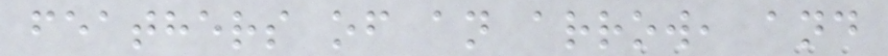feathers of an arrow, and
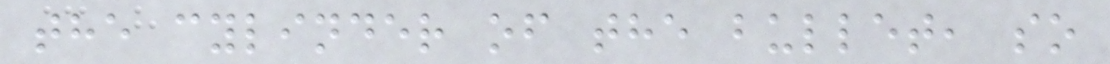the cylinder of the bullet, so
